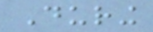During
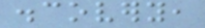discovery,
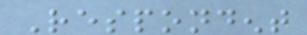Respondent
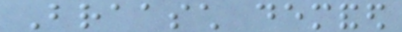Braasch demanded
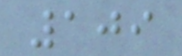109
